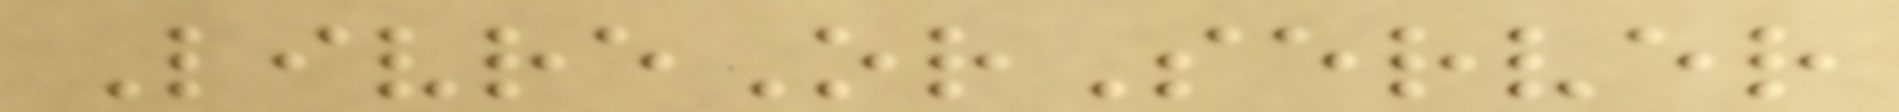LivreOrServer
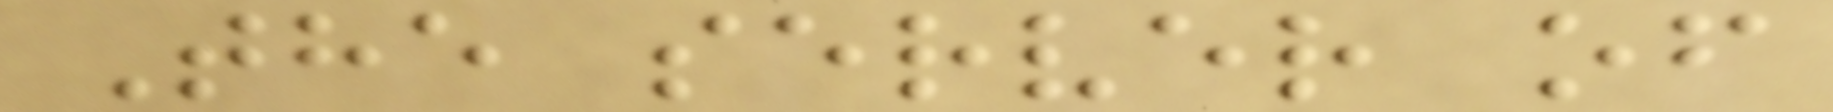The server of
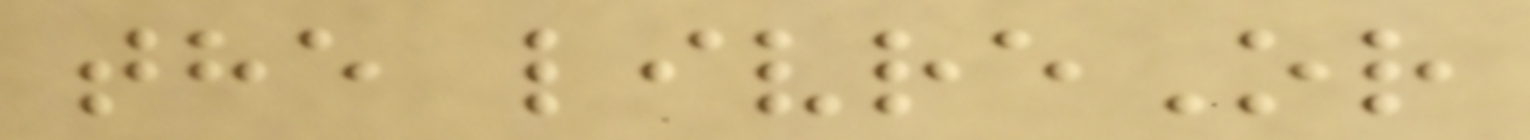the livreOr
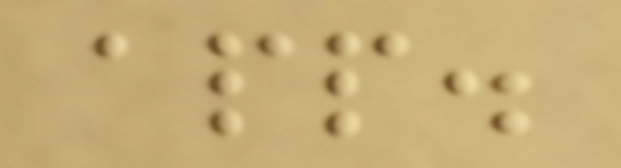app.
